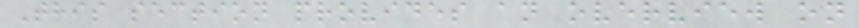This section provides an overview on
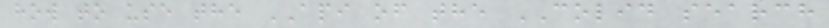how to use the API of the COLID search
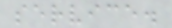service.
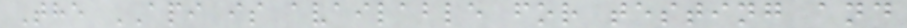The API is available for testing and
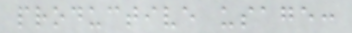productive usage:
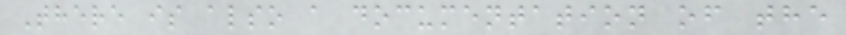There is also a documentation of the
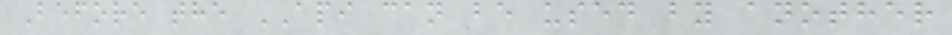Before the API can be used by another
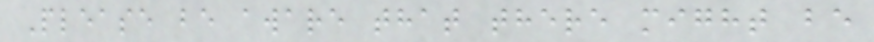Please be aware that there might be
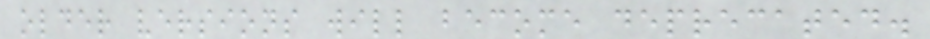older versions will become deprecated.
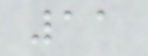11
